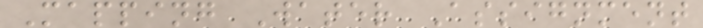Mapping Water Assignment
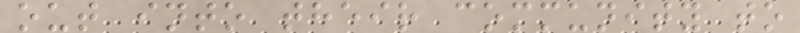out into their community to
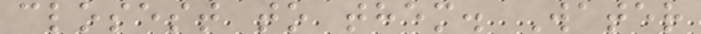closest to them. Water
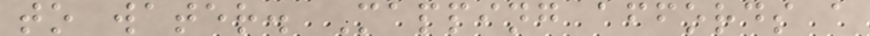to water. Mapping affords a
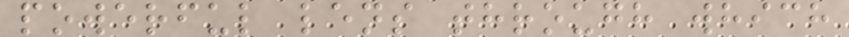powerful lens through which
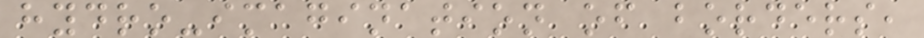hydro-imagination of borders,
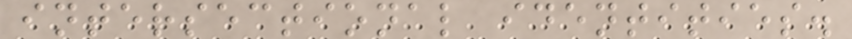intersectional identities.
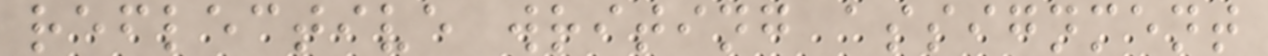reflective writing assignment
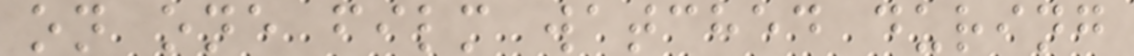on one film watched during
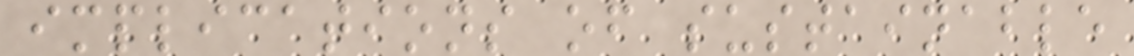implications of sustainable
